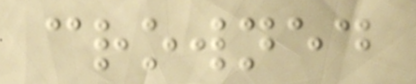crowned
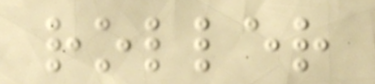roller
